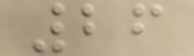26
